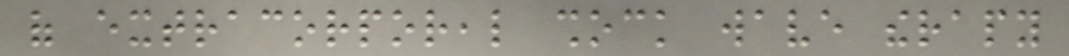of extracorporeal shock wave therapy
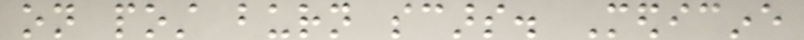on post burn scars. Medicine
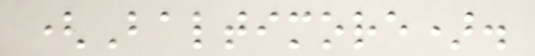(Baltimore).
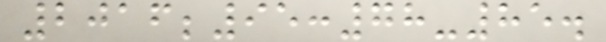2016;95:78-85.
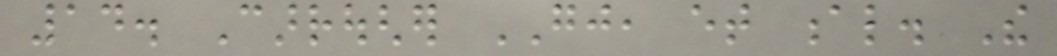14. Carrougher GJ, et al. The
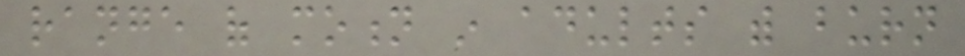range of motion in adults with burn
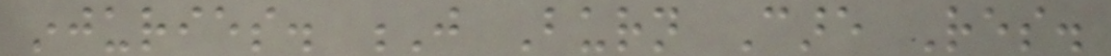injuries. J Burn Care Res.
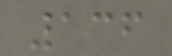136
